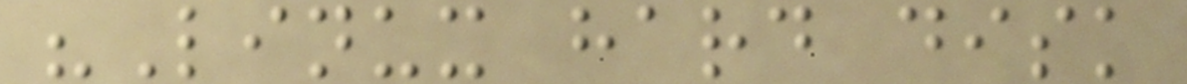"Linux hard disk
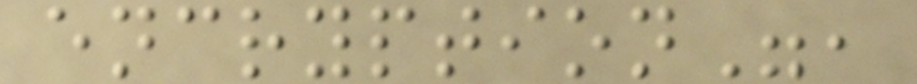encryption",
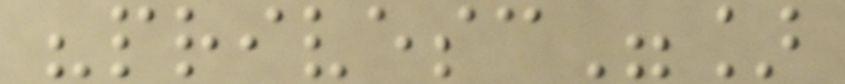"privesc"]
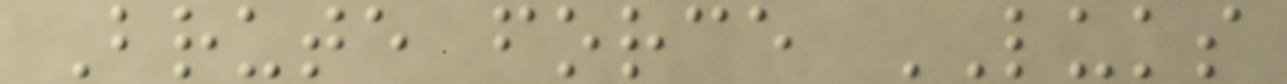Brute force LUKS
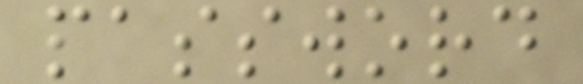password
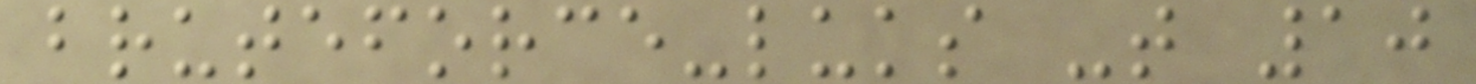bruteforce-luks -t 10
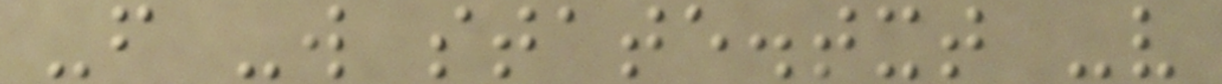-f -w state.txt -v
